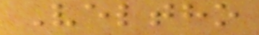Veltho
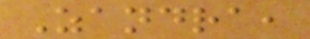Zandra,
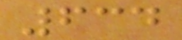634
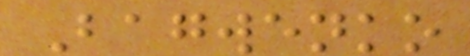Bagwenko
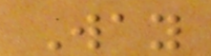Way
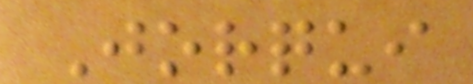Jorqui
